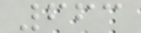663
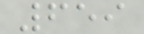659
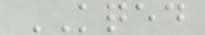KQED
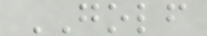GOLF
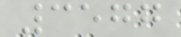3577
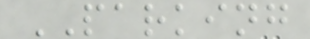PARKING
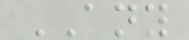ANY
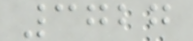3727
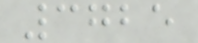3725
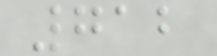712
